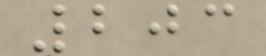203
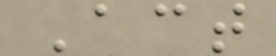Act
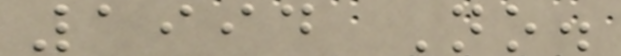1994 No.
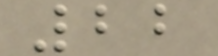22
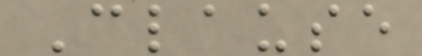Clause
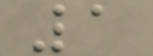1
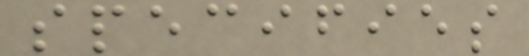specifies
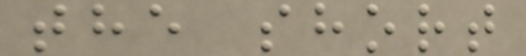the short
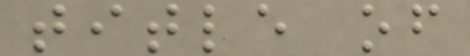title of
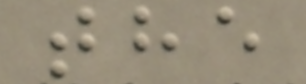the
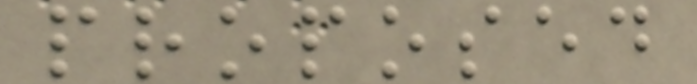proposed
